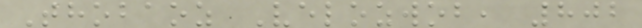Thobaoz Velozwob, 802
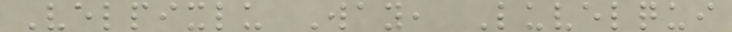Velpixlu Way, Luvelqui
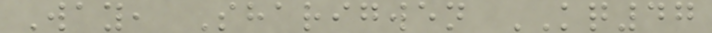Way, Sharigwen KQ47
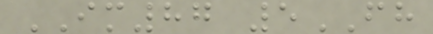IM87 5FH
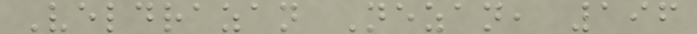Veldrazan Nezan, 196
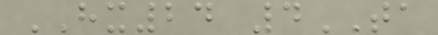HX24 4TA
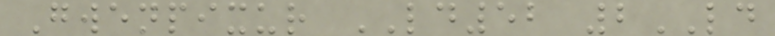Gwenpixur LD52 2LD
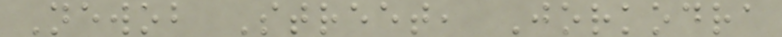Newob Street, Jorkodra
